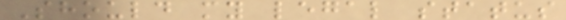Should my legal status
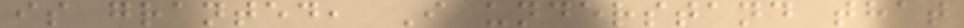is granted, I understand that
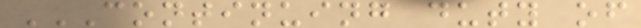CONTINUING DUTY OF
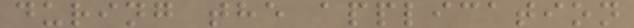during the application
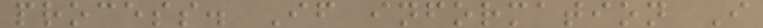process. If information I
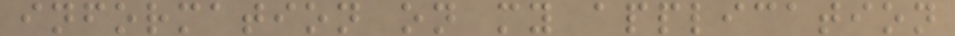information on my application
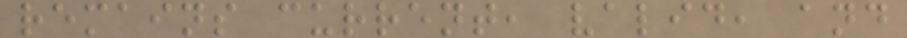remains current, valid, and
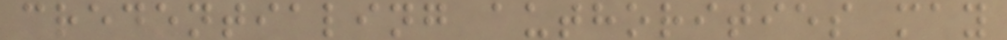credentialing authorities may
